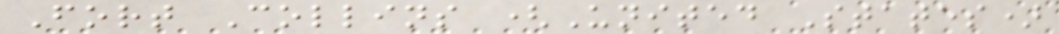Fort Collins (United States)
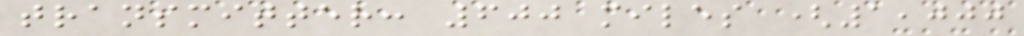transmitter: 600 miles (1,000
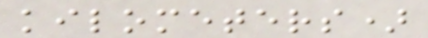kilometers)
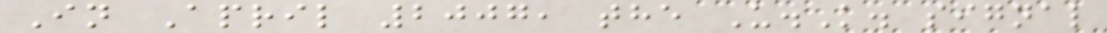In April 2007, the U.K. signal
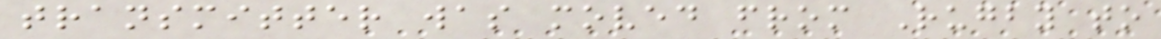transmitter was moved from Rugby to
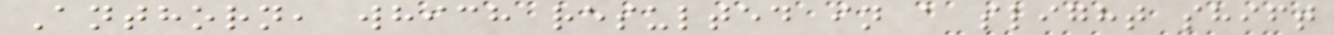Anthorn, which resulted in a slight shift
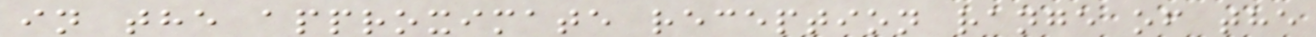in the approximate reception range of the
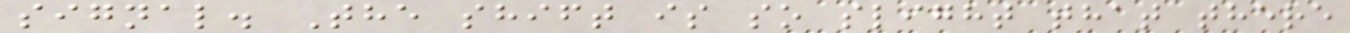signal. The shift is so slight that there
